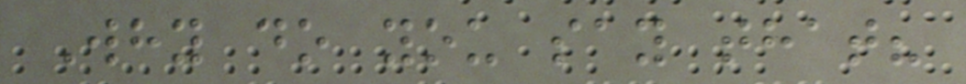Why do you say that?
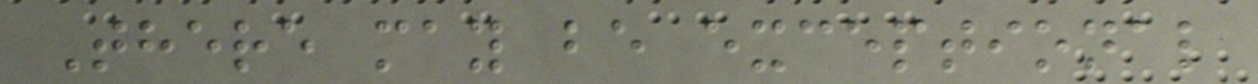There may be exceptional
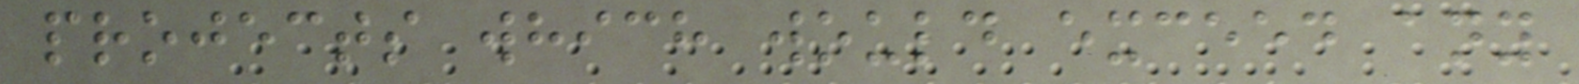projects which would exceed any
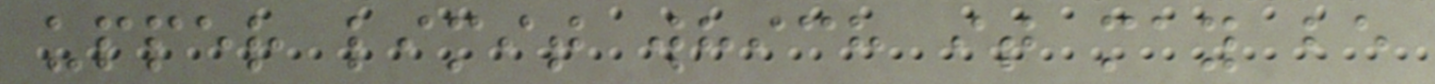upper limit which it may be
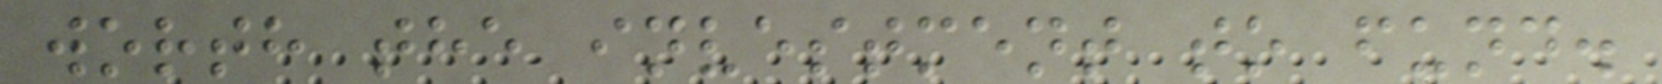worth the investment to fund.
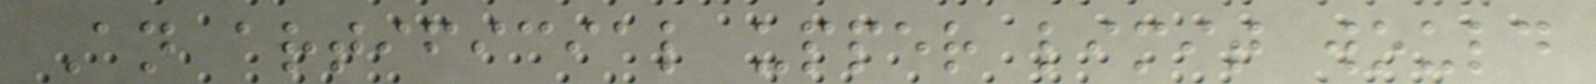An artificial upper limit would
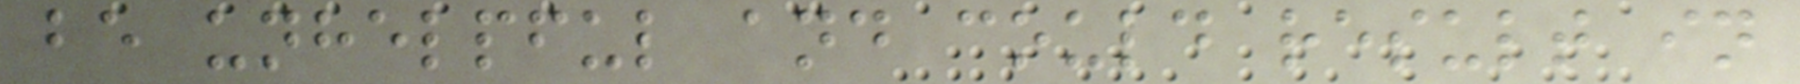be unhelpful and could result in
